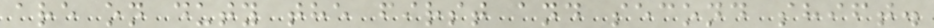are on duty the first and second shift.
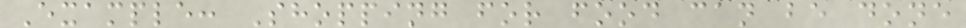Example: Shopping for food can be done
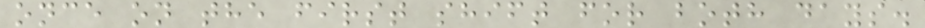once on the first shift for both days.
